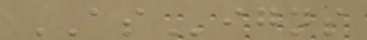ASigns
